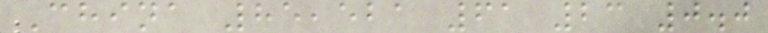China 85,521 61 23 0.0
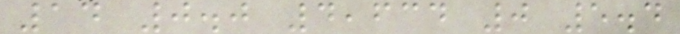14 0.0 4,634 0 5.4
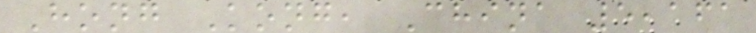Hong Kong, China 5,161
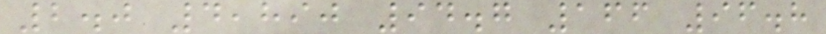2.0 4,890 94.7 166 96.8
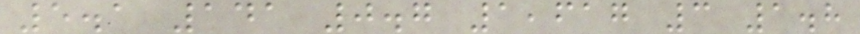5.1 141 0.7 1,617 3 1.8
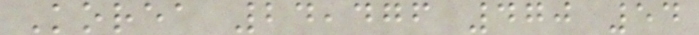Korea 24,476 470 54
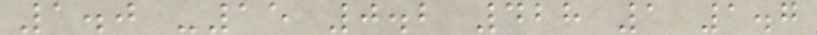1.0 -15 0.2 428 1 1.7
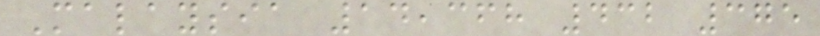Malaysia 14,368 432 375
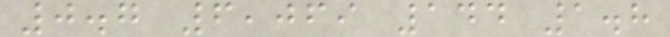0.7 6,069 144 1.8
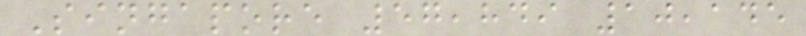Singapore 57,849 10,145
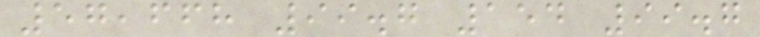57,668 99.7 154 99.7
